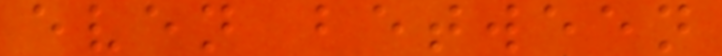even between
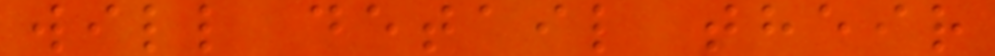will detail their
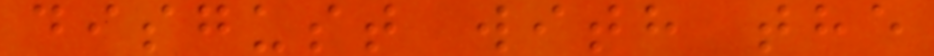disgust with the
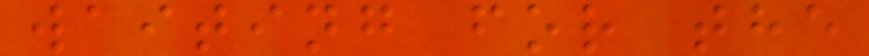waiting for the
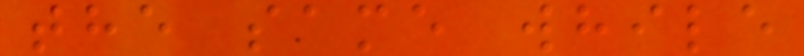the same while
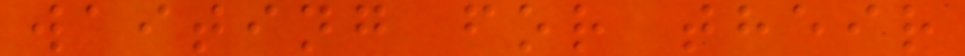waiting for their
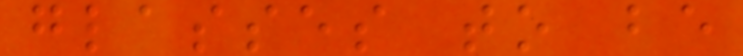glasses to be
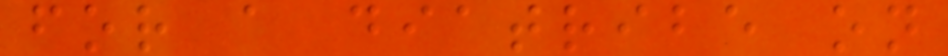for a diatribe on
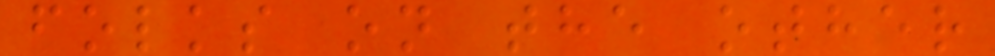folks on the other
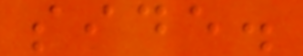side.
